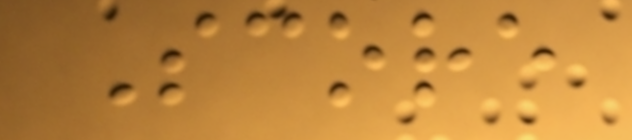Score
